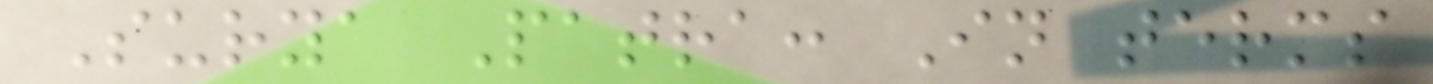Surya Patra: In terms
